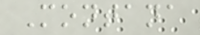Montana
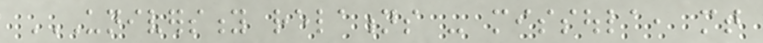UNIVERSITY RELATIONS - MISSOULA, MT
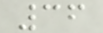36
